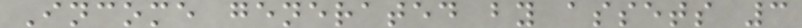Income generated by assets 3
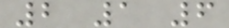2 1 6
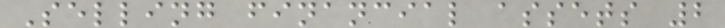Selling financial assets 2
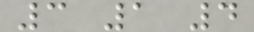3 1 4
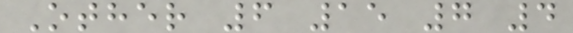Other 6 15 7 4
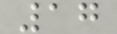17
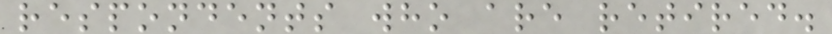respondents who are retired.
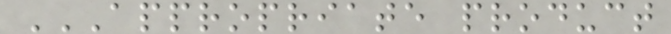APPROPRIATE PRODUCT
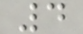4
